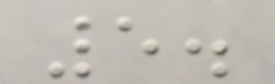5.
